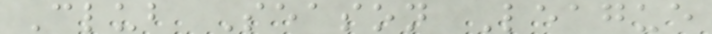Club Season League
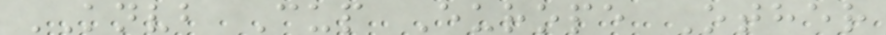KNVB Cup Europe Other
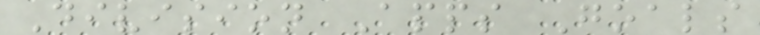Division Apps Goals
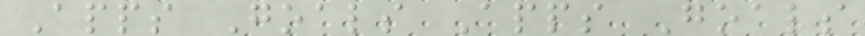Apps Goals Apps Goals
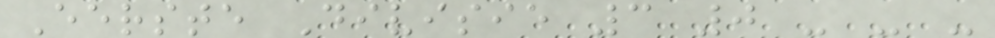Eerste Divisie 3 0 - - -
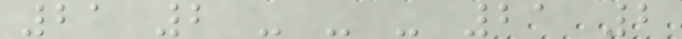21 2 - - - 21 2
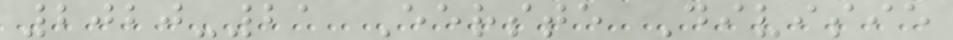2020-21 Eerste Divisie
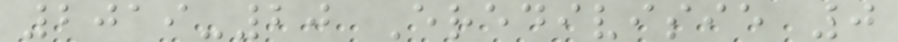2019-20 Eredivisie 0
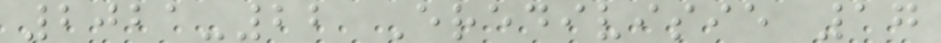2021-22 Eredivisie 17
